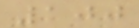100
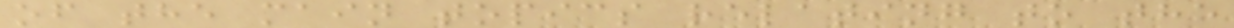of the main topics relating to the
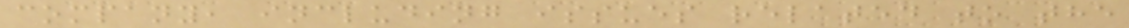company, including issues related to the
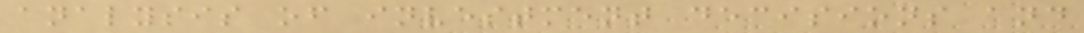analysis of investment decisions and
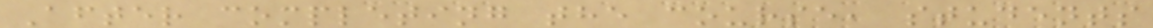After completing the course, students
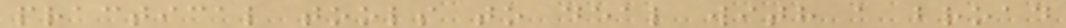practical tools to deal with a broad
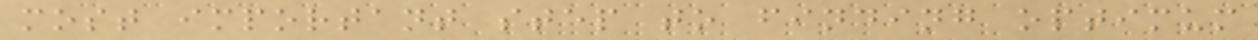most important step to finding optimum
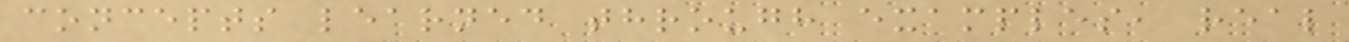concepts learned through examples, real
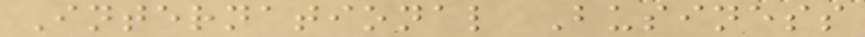International Business
